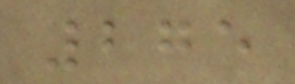275
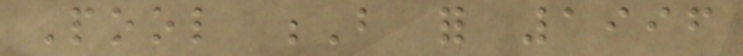Pool B for 1996
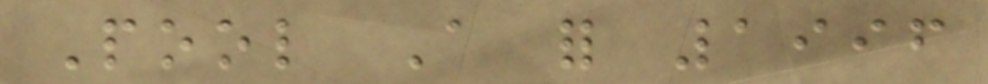Pool A for 1996
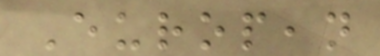European
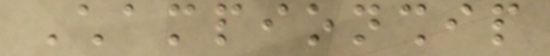Championship
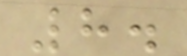8.
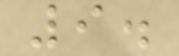9.
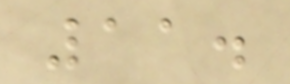11.
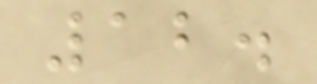12.
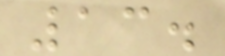13.
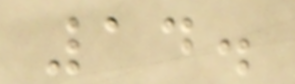14.
